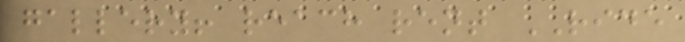gallery! reach rent RIDE
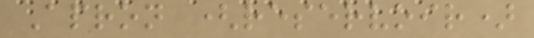Apron (reservoir)
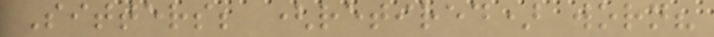Sitters; (retired) worn?
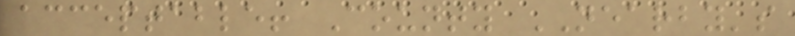acceptable! County NEARBY's
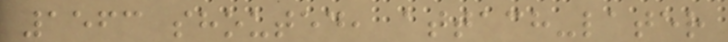1563 shouted, attach-later
